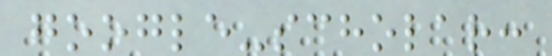google-scholar:
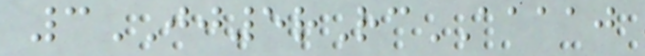3JJ5rRcAAAAJ
